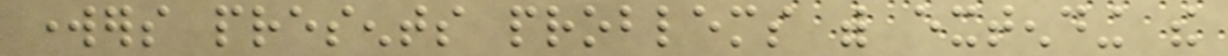workers presents problems with extending the
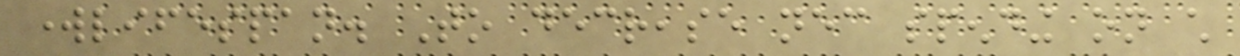worklifespan. To decrease necessary spending on child
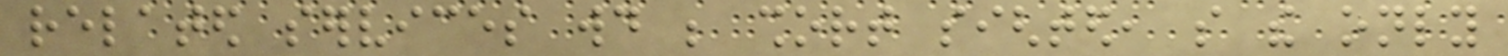related services would be short sighted, so the only
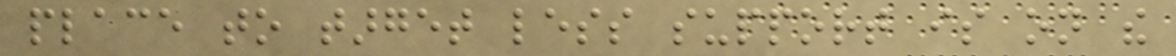place to target less support is on the
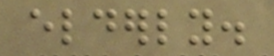elderly.
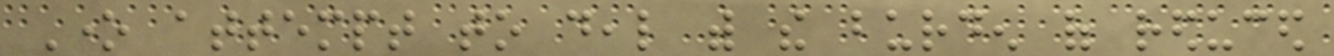One attempt to deal with the burden of reduced
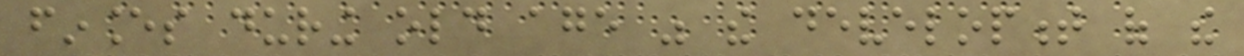finances during old age was the development of the
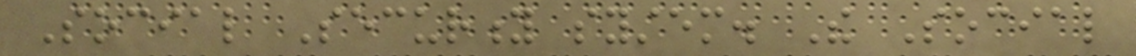Social Security system. The Social
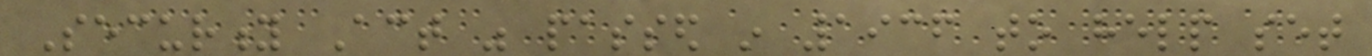Security Act was passed in 1936 to help set
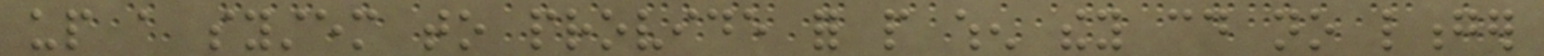up a system to provide for people when they could no longer
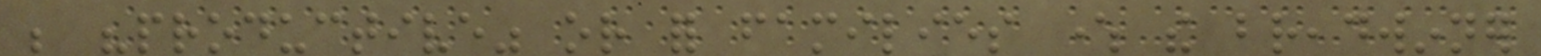be "productive" or for families where the breadwinner
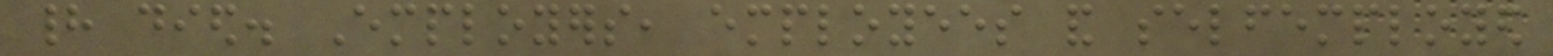had died. Employers, employees and selfemployed
